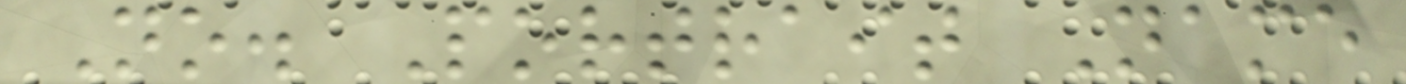No. Portrait Name
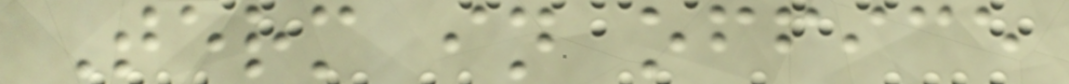Term in office
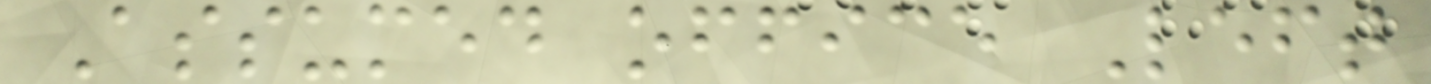Assumed office Left
